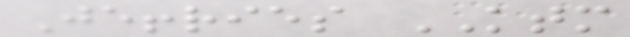Jeffries KTM
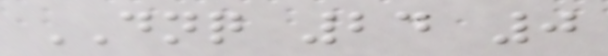DNQ 24 0
